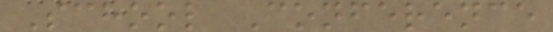School Conference
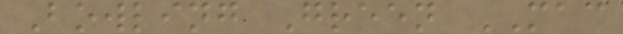Bowling Green MAC
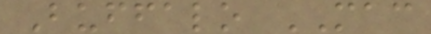Buffalo MAC
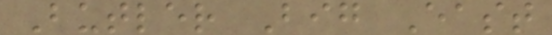Butler Big East
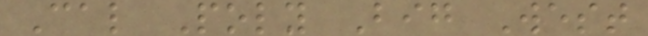Cal Poly Big West
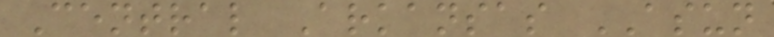Central Arkansas ASUN
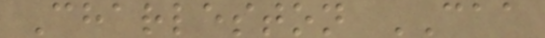Charleston CAA
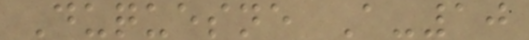Duquesne A-10
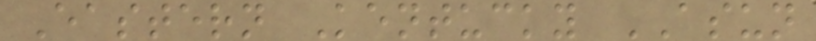Eastern Kentucky ASUN
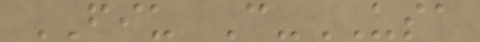FIU C-USA
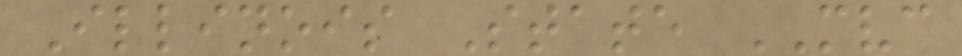Illinois State MVC
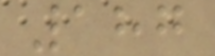187
